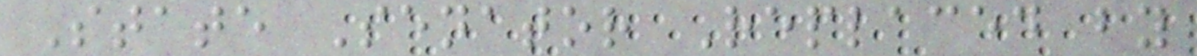State Senator Replaced by
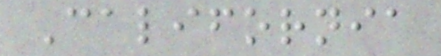California
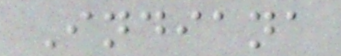Indiana
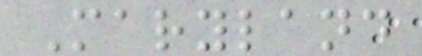Maryland
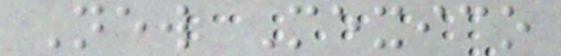New Mexico
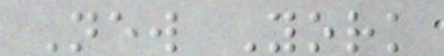New York
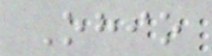Ohio
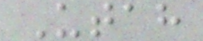Utah
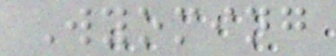Wyoming
